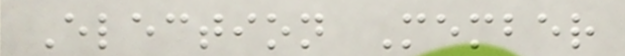Election Member
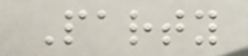Party
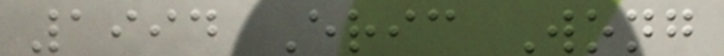1994 Eric Wong
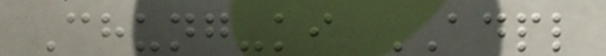Chung-ki ADPL
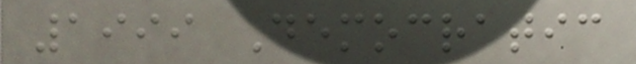1999 Democratic
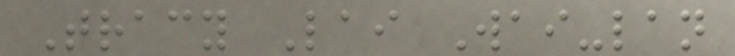Tracy Lai Wai-lan
